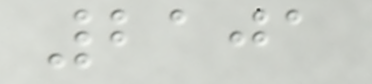2101
